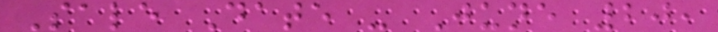Sale Date - June 20,
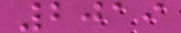2019
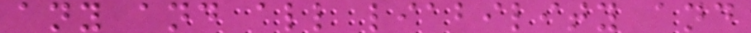any and all liability and
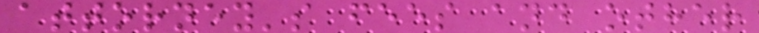attorney's fees and other
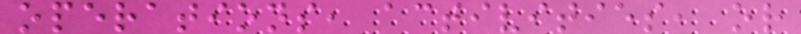operations, activities, or
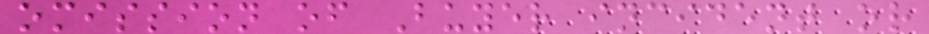omission of Buyer incident or
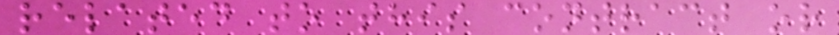related to this contract or
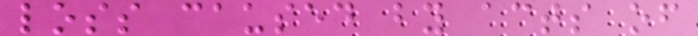loss caused by acts of
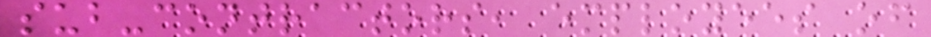sub-contractors, employees of
